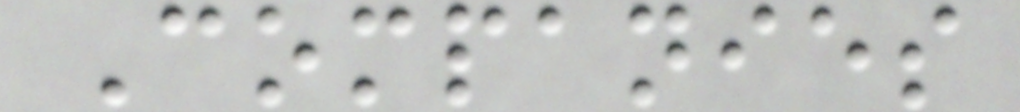Companies
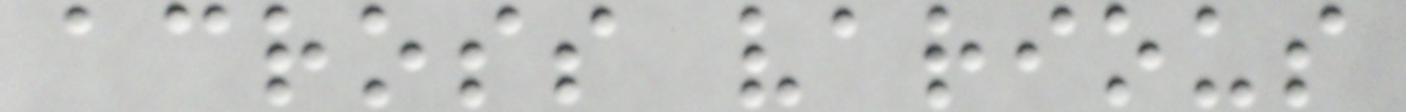across various
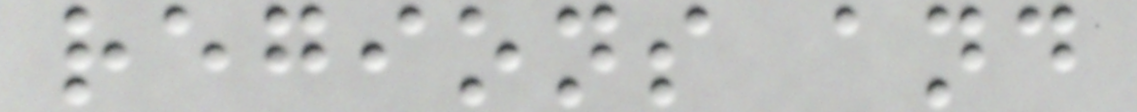regions and
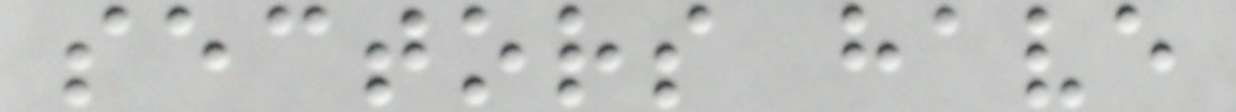sectors have
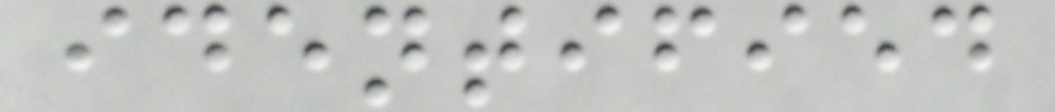identified
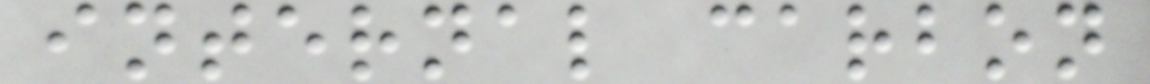internal carbon
